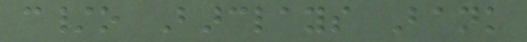c/o Barclays Bank
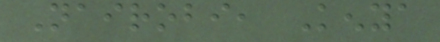Nairobi, Kenya
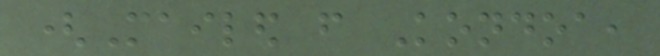(Mailed from Kondoa,
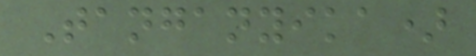Tanganyika)
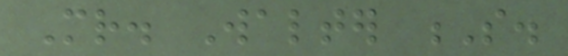Mr. Walter S.
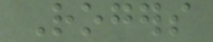Rogers
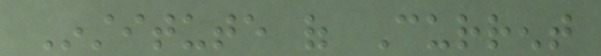Institute of Current
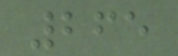265
